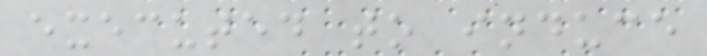executed to induce
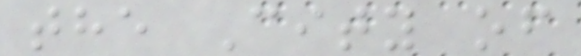the City of
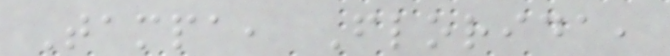Tampa, Florida,
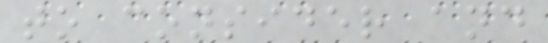to consider and
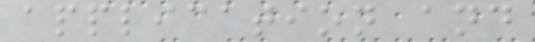application and
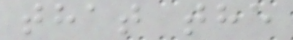that the
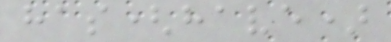has(have)
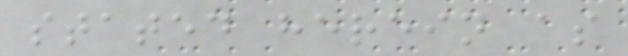stated herein as
